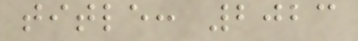title: 2023
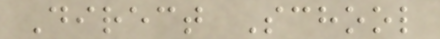Direct School
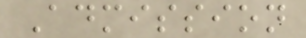Admission
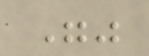""
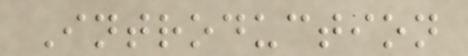Introduction
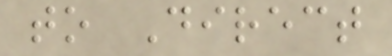to Direct
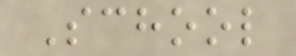School
